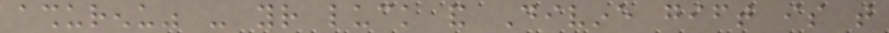ashurenu" - your luck and Divine gift is that
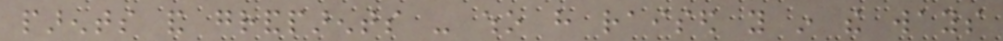parents and grandparents - who have raised you in the ways
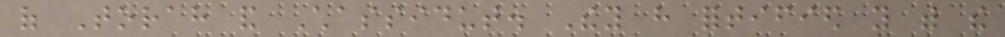of Torah and Chassidut. They have fortified you with the
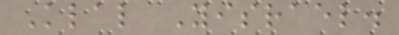Klal Yisrael.
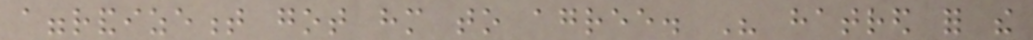aggrandizement got him to agree. His hatred for the
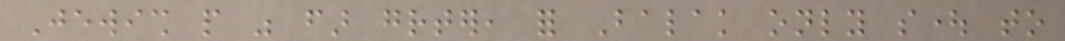Jewish people was far greater, for Balak only sought to
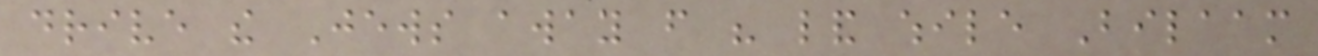drive the Jews away from his land while Bilaam
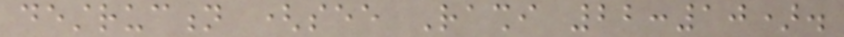destruction (see Rashi 22:10).
